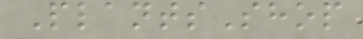PlantsShop
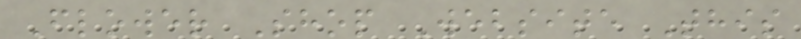Flower Shop Website This
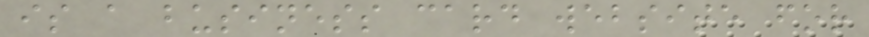is a business card website for
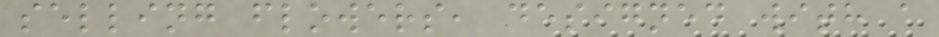selling flowers, designed with a
